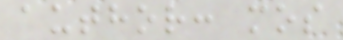author: mos
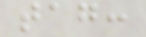tag:
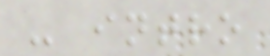- intro
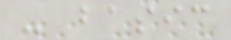- basic
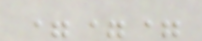===
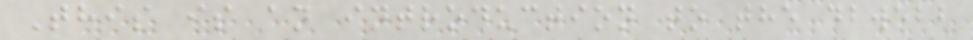This is an introduction to the dbwebb
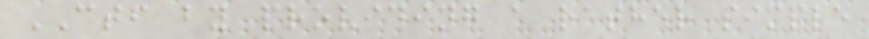CTF by providing a rather simple
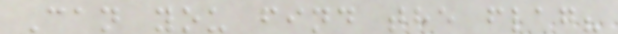Can you find the flag?
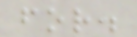for.
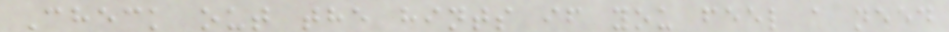Check out the hints if you feel a need
